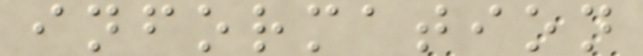information
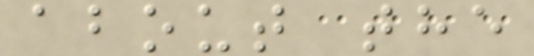about the
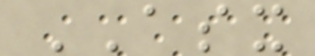ASX
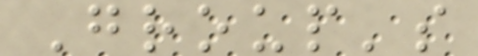Group's
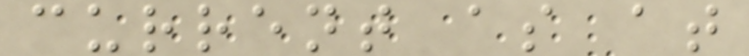current as at
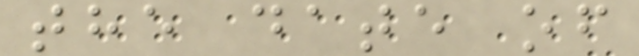the date of
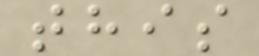this
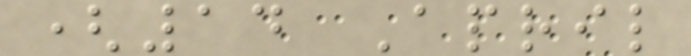(14 April
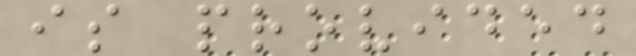is provided
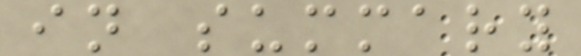in summary
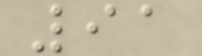91
